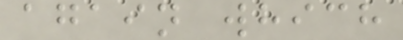again which
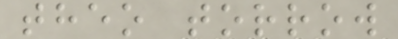theo torrow
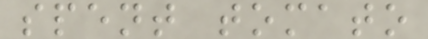spent tomato
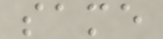same
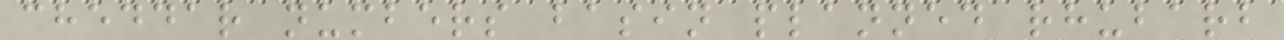cheddar numbers basin planned rhubarb
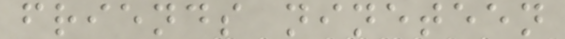friends nineteen
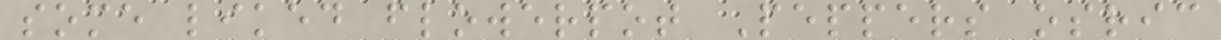some liked flowerpot Peppers osric
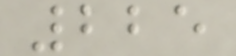225
